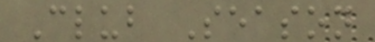Club Season
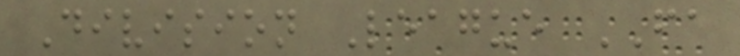Division League FA
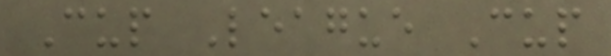Cup League Cup
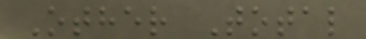Other Total
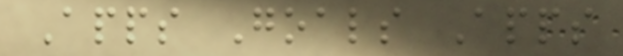Apps Goals Apps
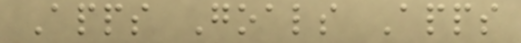Apps Goals Apps
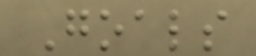Goals
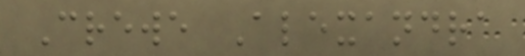Crewe Alexandra
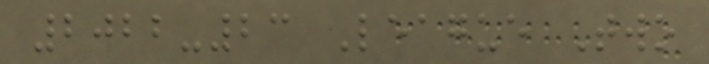2022-23 League Two
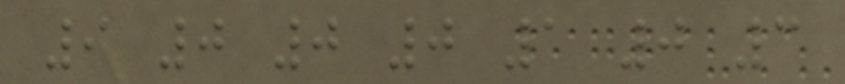9 0 0 0 1 0 3
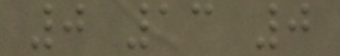0 13 0
